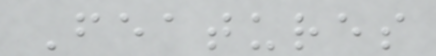Features
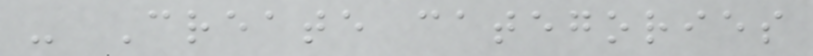- Create categories
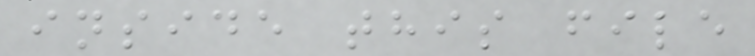inside this file
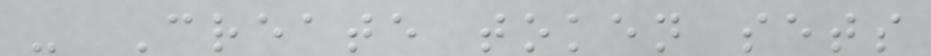- Create token sets
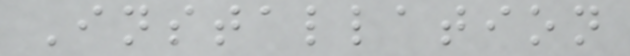Installation
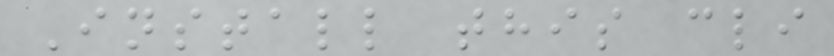Install this cli
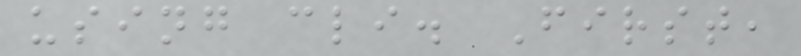using cli. First,
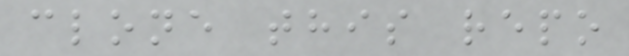clone this repo
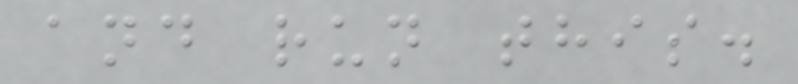and run this.
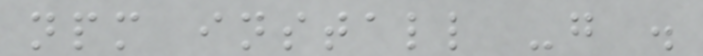npm install -g .
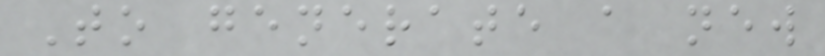To generate a new
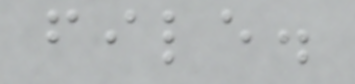file.
